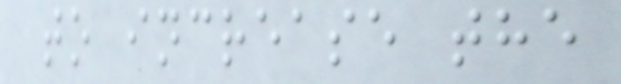to increase the
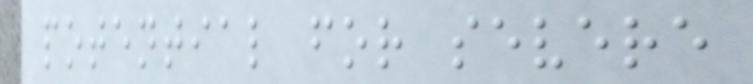potential for severe
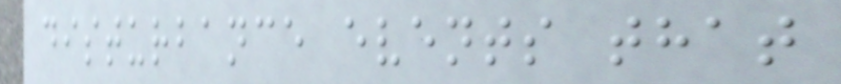disturbance events that
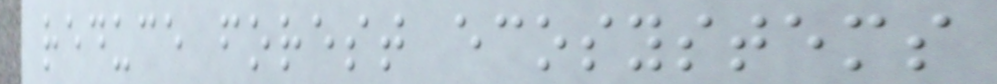reduce forest ecosystems
